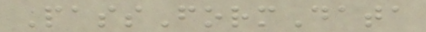PassFormData
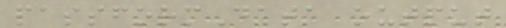passformData output
